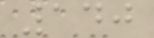140
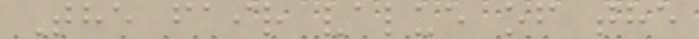The fair value of the
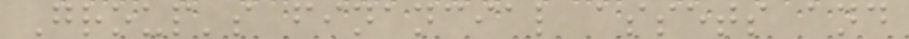Group's financial assets and
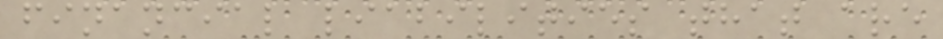financial liabilities that are
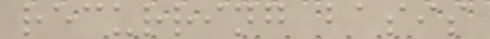recurring basis
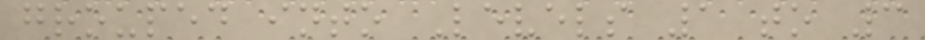grouped into Levels 1 to 3
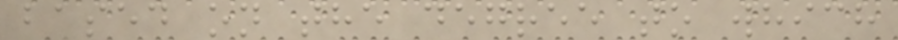based on the degree to which
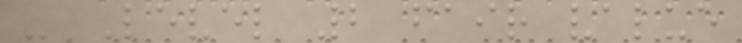- Level 2 fair value
